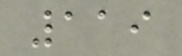119
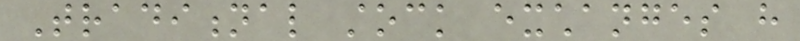Traditional stock exchanges have
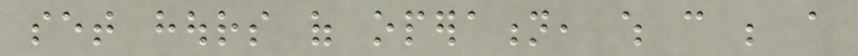set hours of operation, which can be a
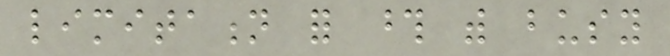limitation for those with busy
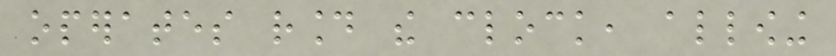operates round the clock, allowing
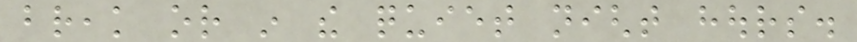break or in the quiet night hours.
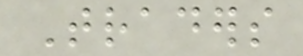Traders
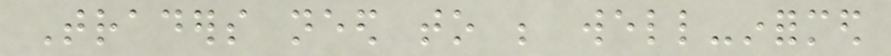Traders need to be well-informed
